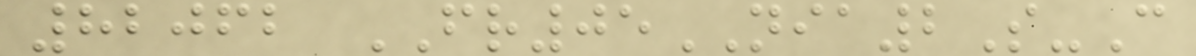82062 FR05NIA2S-C
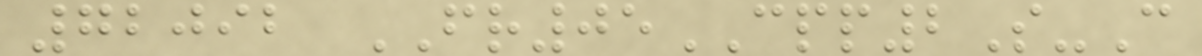72092 FR05CPP2S-C
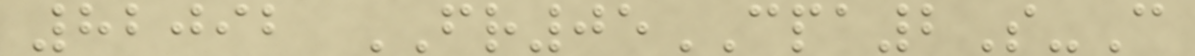82092 FR05CPA2S-C
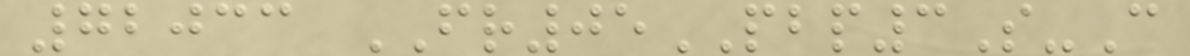72033 FR05PBP3S-C
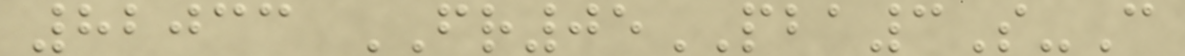82033 FR05PBA3S-C
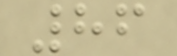86
